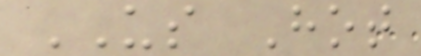US Hot
